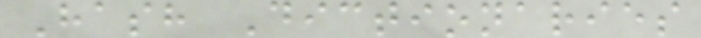Hash Dictionaries
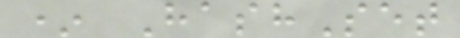* HashSet
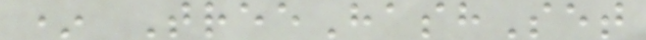* TreeHashSet
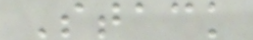Stack
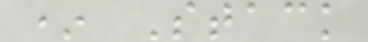* Stack
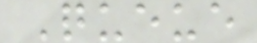Queue
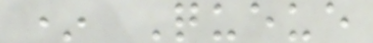* Queue
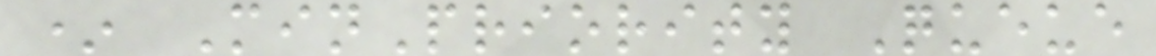* MinPriority Queue
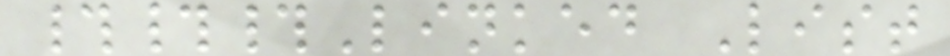###Linked List
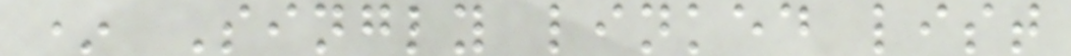* Singly linked list
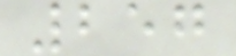257
